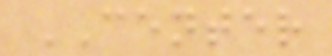CENTER
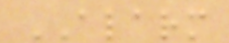ALARM
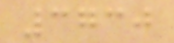3730
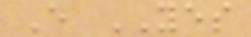E YES
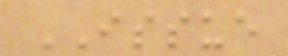ISSUE
